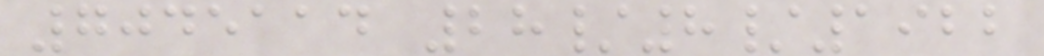7045114 28/8/1922
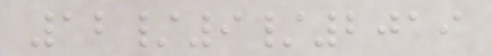12/9/2019
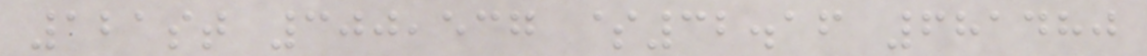121st 300,537 $32.16 681480
